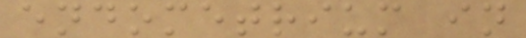endometrium in
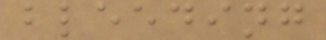bleeding
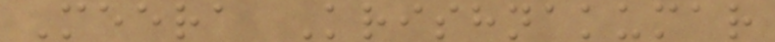Meera Krishnakumar
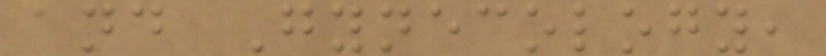and Gynecology,
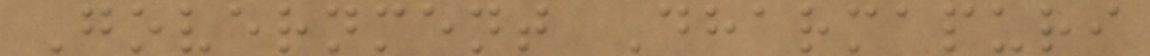Government Dharmapuri
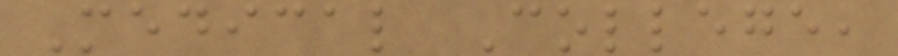Medical College,
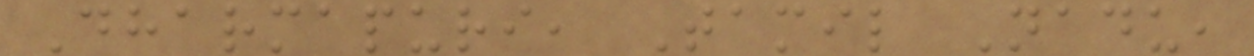Dharmapuri, Tamil Nadu,
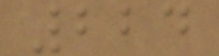224
